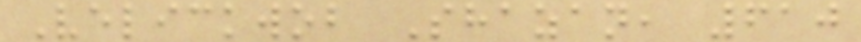Velickwob Shazan, 610
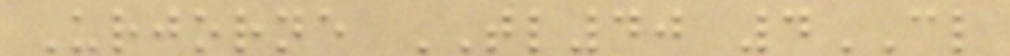Urjorne TL40 4CL
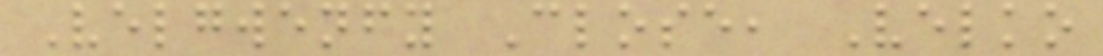Velgwenfy Close, Velko
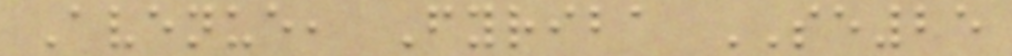Avenue, Fyriba SE25
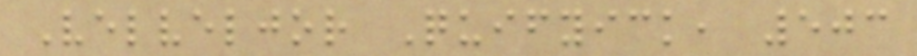Velveljor Quifyick, 503
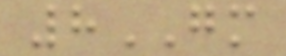8GM
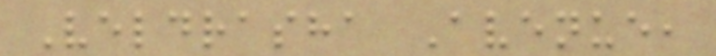Veldrasha Avenue,
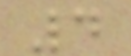4
